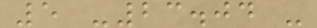5 -23.04 -
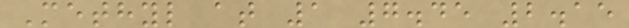Methyl at 1 7.45 2.15
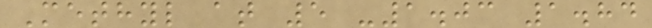Methyl at 5 -1.03 1.84
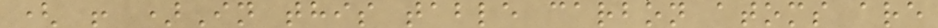( ! )In this table carbon atoms are
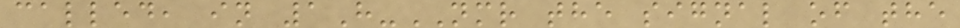called, in 1H-NMR the signal of the
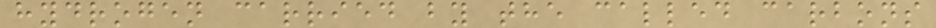hydrogen carried by the called carbons
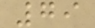79
